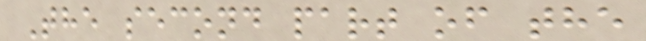The second part of the
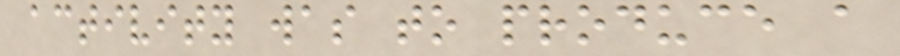activity was to produce a
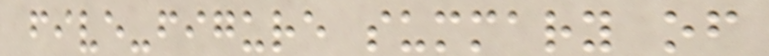five-figure summary of
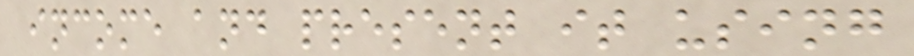income and present it using
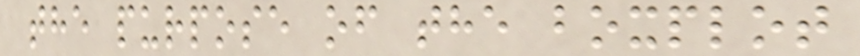the purpose of the boxplot
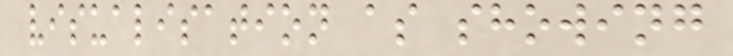visualisation as showing
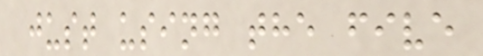just using the five
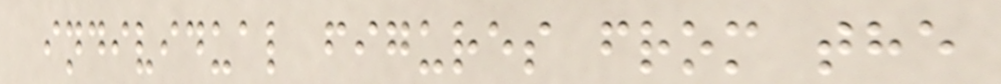individual figures from the
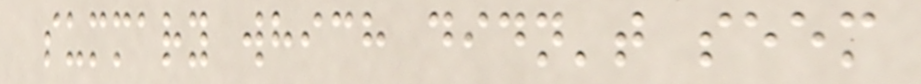summary which didn't seem
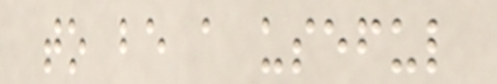to be a useful
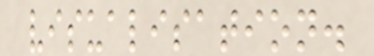visualisation.
